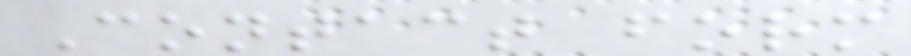Contact form
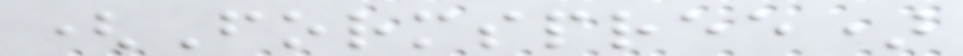(Formspree)
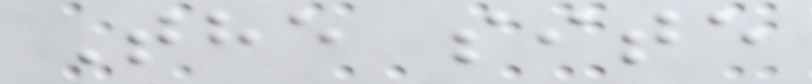The site
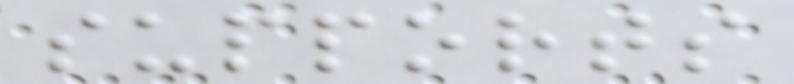supports
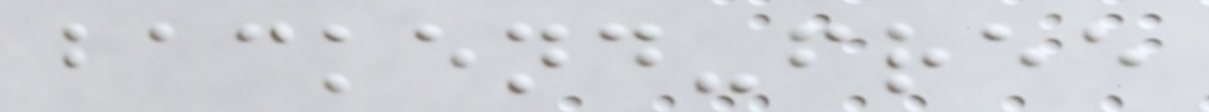backend-free
